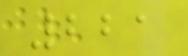221
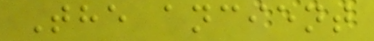The ancient
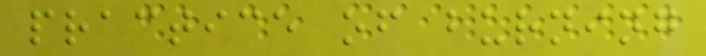practice of burning
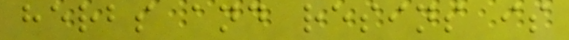herbs and resins is
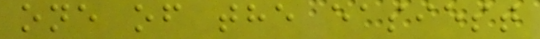one of the easiest
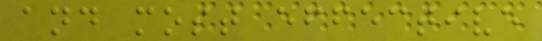and most effective
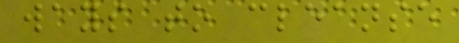ways to cleanse
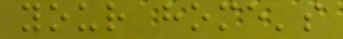your home's
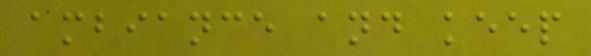ambiance and keep
